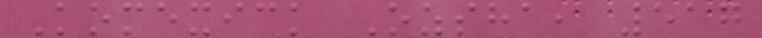Komexick Ozsha, 517
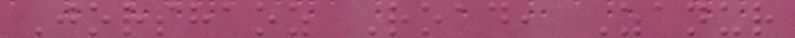Jorshaoz Road, Zanur
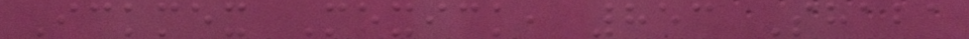Ickmex Mexick, 853 Shaba
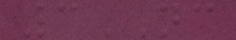3NC
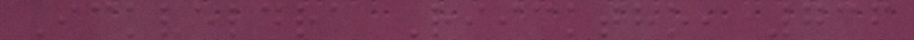Ickveldra Riicktho, 736
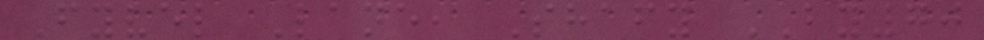Fyvel Lane, Shafy BY70
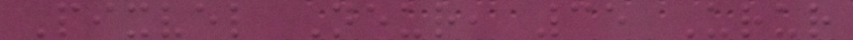Pixvel Neur, 35 Urur
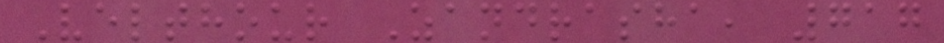Velthour Zandrasha, 717
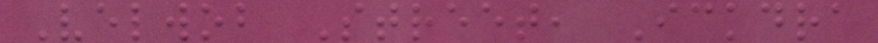Velwob Street, Ickdra
